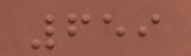659
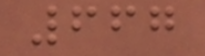667
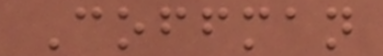Coffman
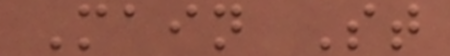Main St
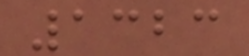1323
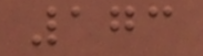173
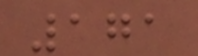171
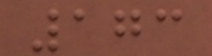173
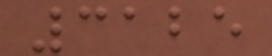3125
